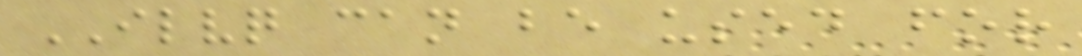ILVQ can be used for
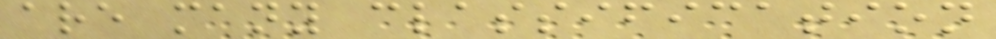are many classification
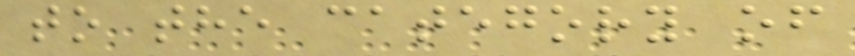to the category of
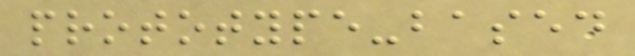prototype-based
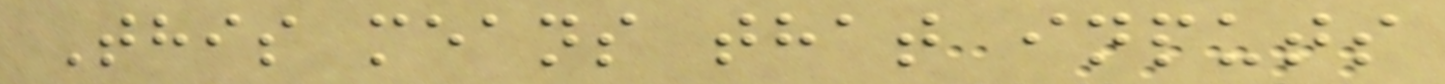This means that inputs
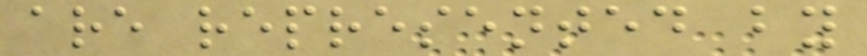are represented by
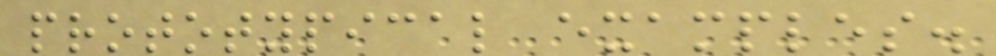prototypical examples.
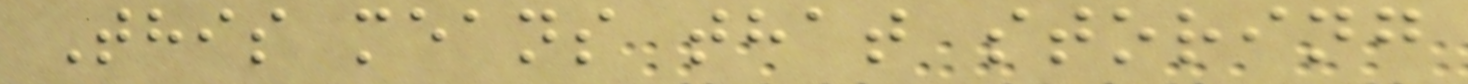This means that storing
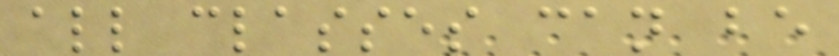all classes can be
